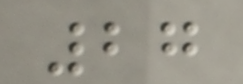27
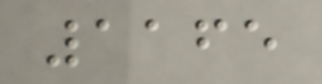1165
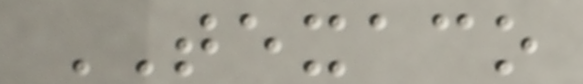TEXACO
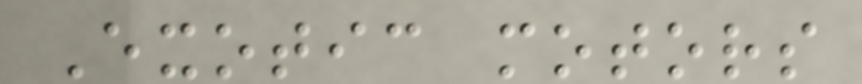Exotic motors
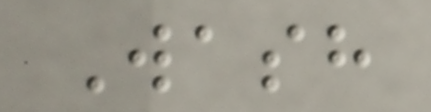Wash
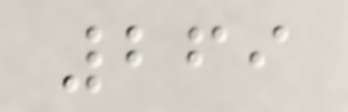269
